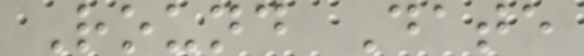Round Date
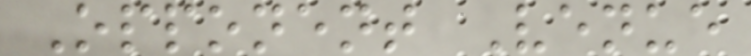Opponent Venue
